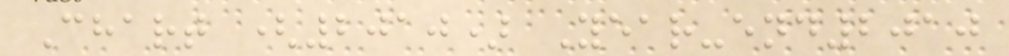Chart (2010) Year-end2010
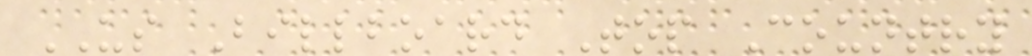US Billboard Top Country
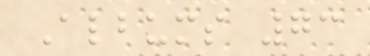Albums 73
